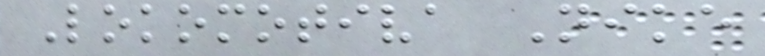Lokomotiva Nike
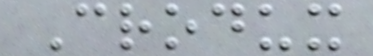Crodux
